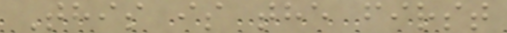This is the first
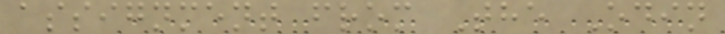assignment from The Odin
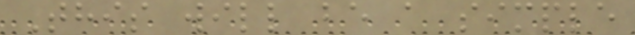This will be a simple
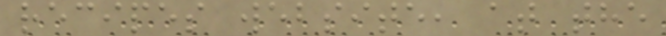recipes website, at the
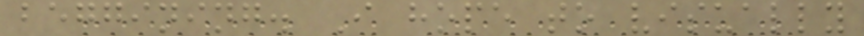beggining. I hope to visually
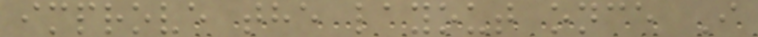improve the layout once I
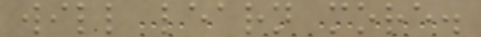will learn more.
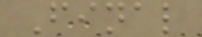Final
